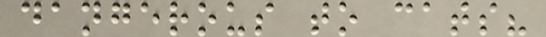dangerous to cats?
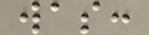was:
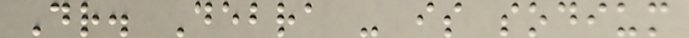Dr. Debra - is sodium
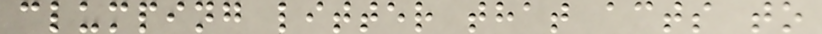clumping litter that acts to
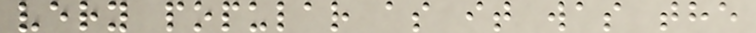very popular as it was the
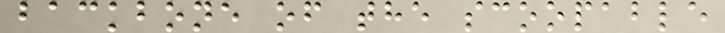backbone of the scoopable
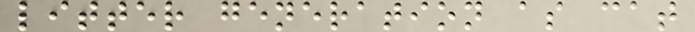litter generation as cat
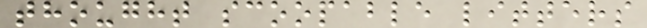thought scoopable litters
